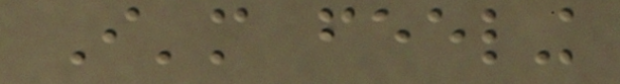I'm feeling
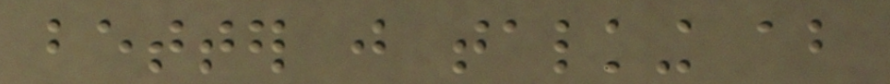better just talking about
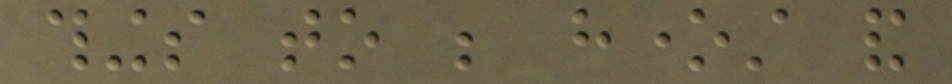things to be honest and
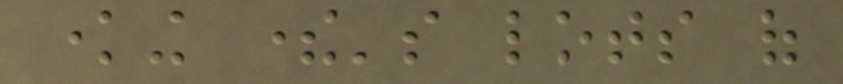knowing there's lots of
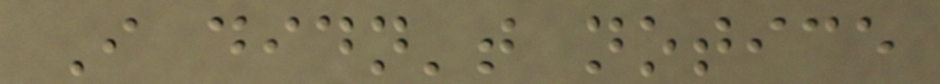I didn't notice
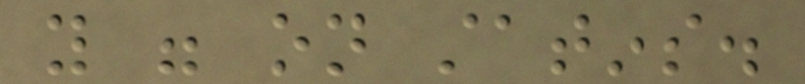you were on statins.
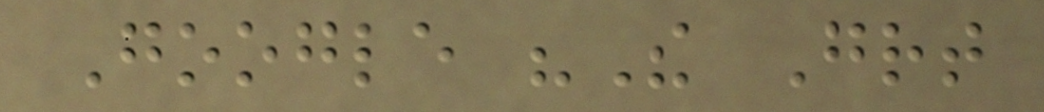Google "The Great
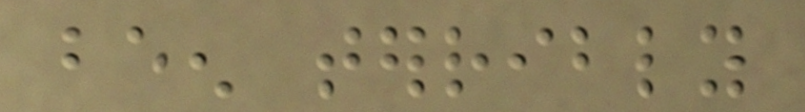been terribly
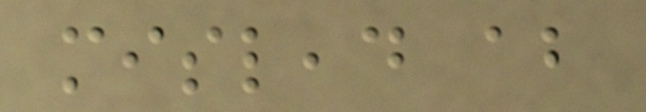mislead about
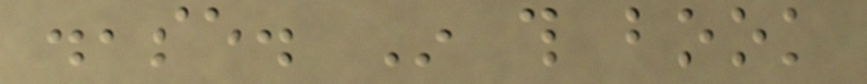disease. In this book
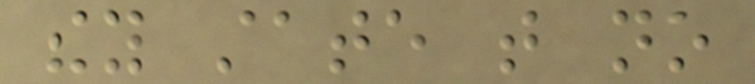they state that no
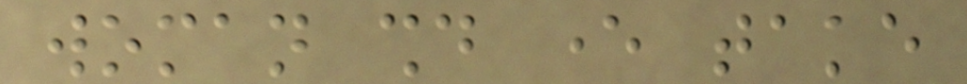woman should ever take
